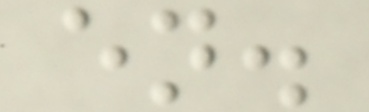en.
